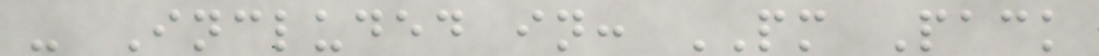- Included in: PM Pack
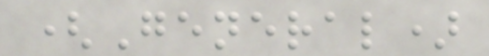(General)
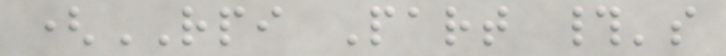(RPI Part #'s
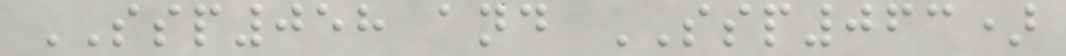SSP058 and SSP063)
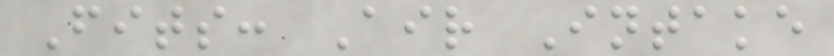Fits: Air Intake
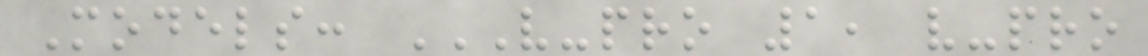Models: V-PRO 1, V-PRO
